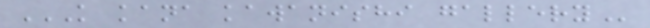K KANA KAWANISHI GALLERY
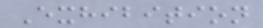Exhibition
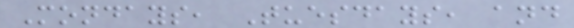Mondays, Tuesdays, and
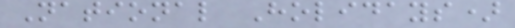National Holidays)
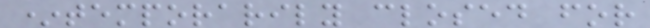*temporarily closed for
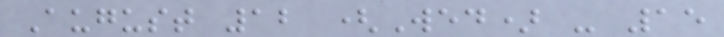August 12 (Wed) - 15
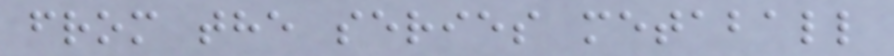from the series metaball
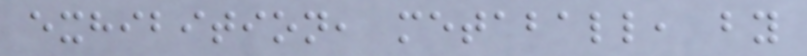exhibition, metaball, by
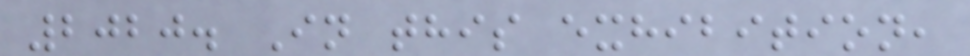2020. In this exhibition,
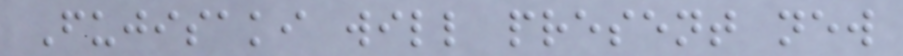Fujisaki will present new
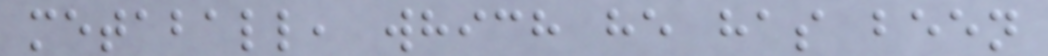metaball, which he has been
